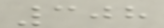308
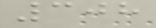308
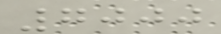7000
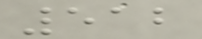512
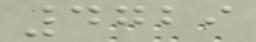4729
